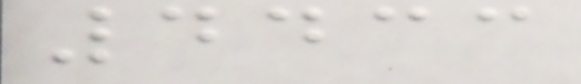4433
